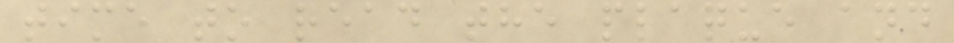time to read the plaque and
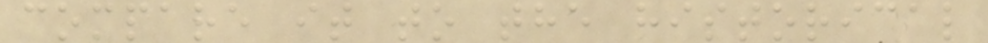compare it to the historical
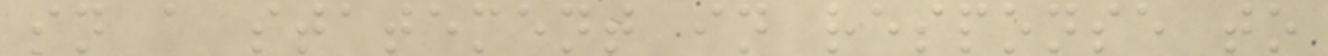in a statement in response to
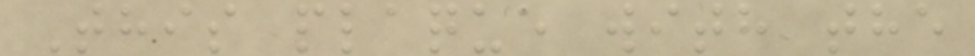This plaque with the
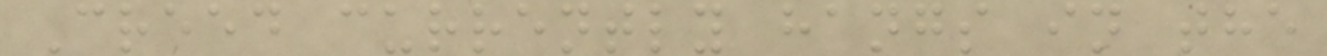Creed currently hangs in the
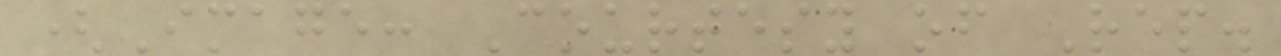(Image: Courtesy of Rep.
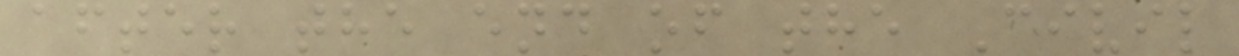after the end of the Civil
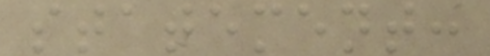statement:
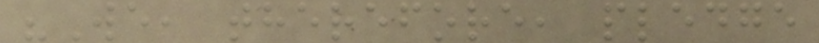"We, therefore, pledge
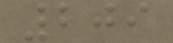209
